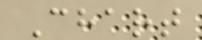Chart
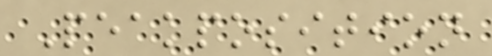Peakposition
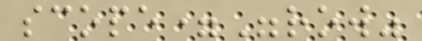scope="row"
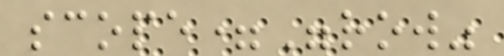scope="row"
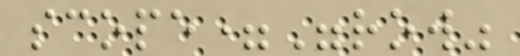scope="row"
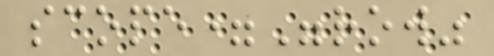scope="row"
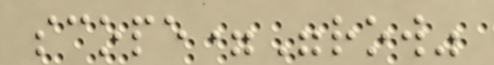scope="row"
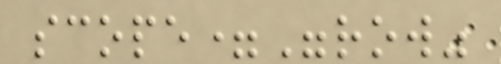scope="row"
